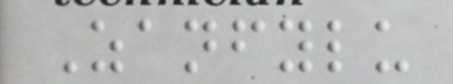Zanfylu
